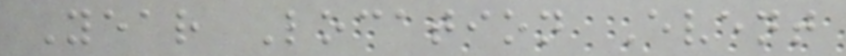Year Location Event
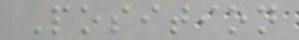Position
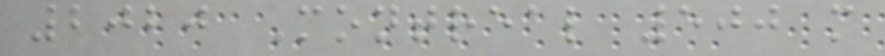2020 Montreal 500 m
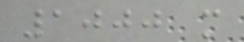1000 m
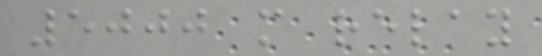5000 m relay
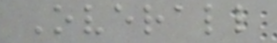Overall
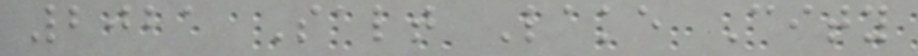2021 Salt Lake City
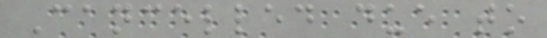Cancelled due to
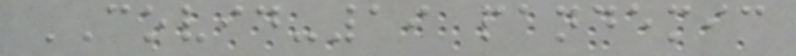COVID-19 pandemic
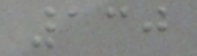130
